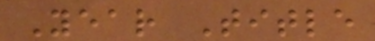Year Title
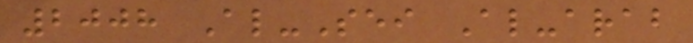2008 Al-Sei Al-arab
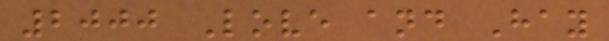2000 Love and Hay
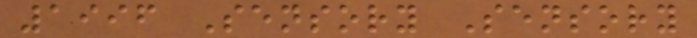1996 Sensory Sensory
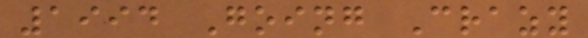1994 Going Crazy
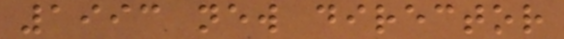1993 new director
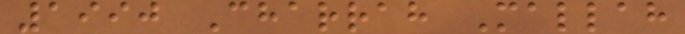1990 Charrah Mallah
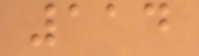114
